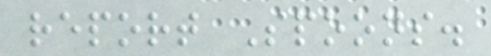report Spoons.
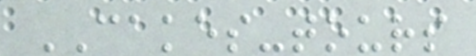CAKES-tours
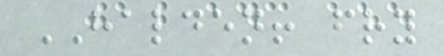HALDEN! fry
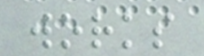works
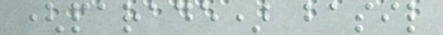(parade) basil
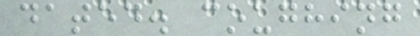dated. coughing
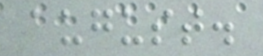august.
